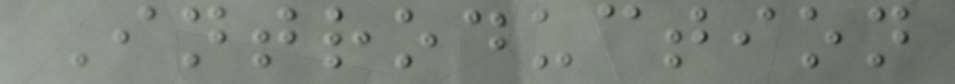Introduction
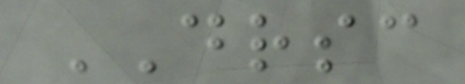DRSC
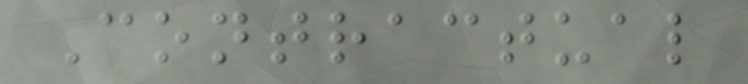Contractual
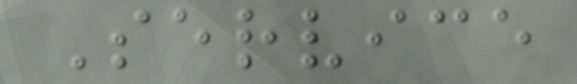Service
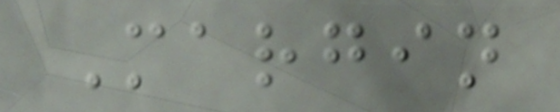Margin
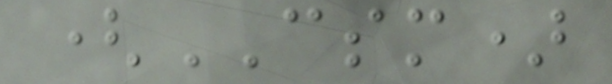(CSM)
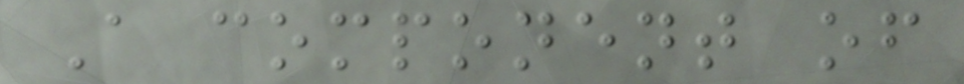A component of
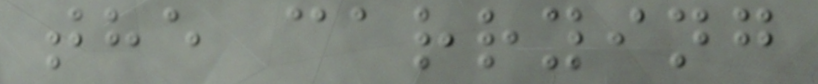the carrying
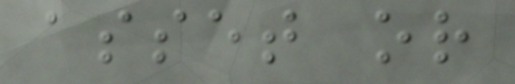asset or
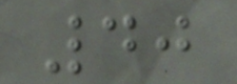40
